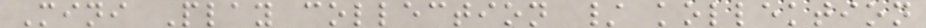Mini Play collection / kollektion
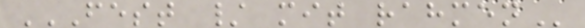FEST / MIT RAHMEN
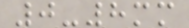0-8mm
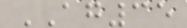AG35
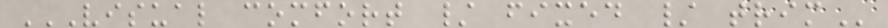VISUAL COMFORT / FIXED / TRIM
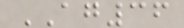AG36
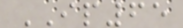IP65
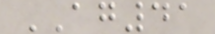AG41
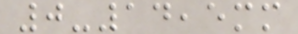0-14,5mm
